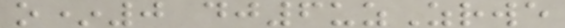o*0 dj6uzZrwe
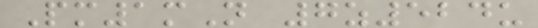Pm1mN 7z524u
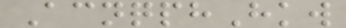AcnqphHkw
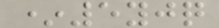*5yjq
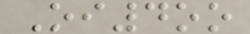Oi4oo
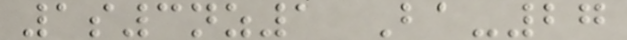1s3nz1 Ba-27
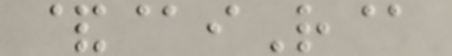&@iR@
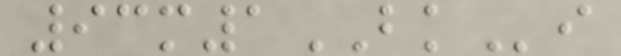93m1BKi
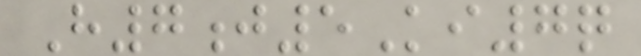H7j5Ki7q
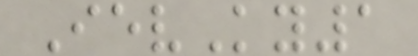IevKy1
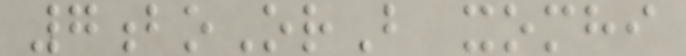7boOrB xomhi
